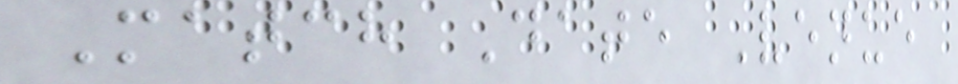Match Date Venue
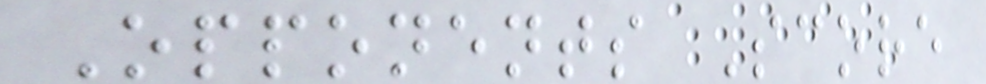Opponents Score
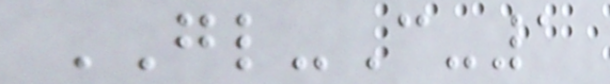GL-C-1
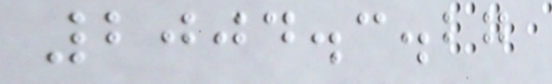2004.3.27
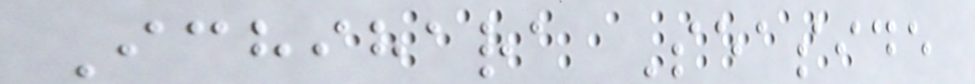Ichihara Seaside
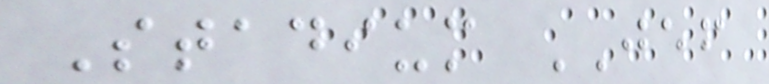Stadium JEF
